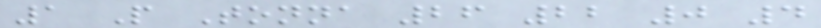1 P Tonna 26 22 0 4
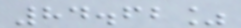84.62%
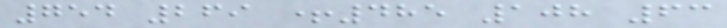754 269 +485 108 63
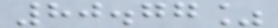80.77%
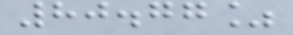80.77%
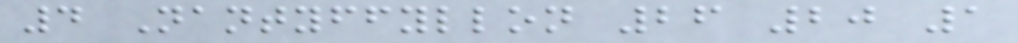4 Nantyffyllon 26 20 1
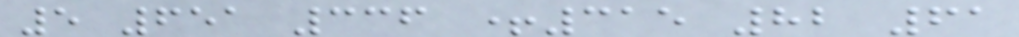5 651 336 +315 82 61
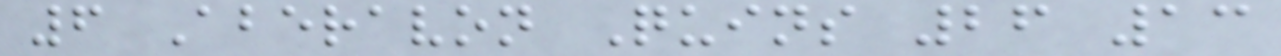6 Aberavon Quins 26 13
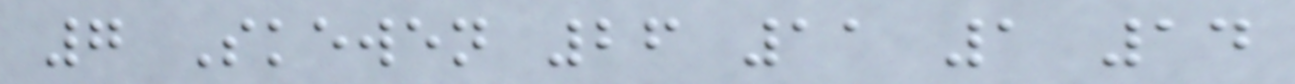7 Skewen 26 11 1 14
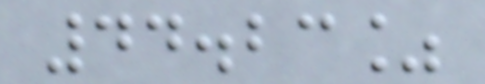44.23%
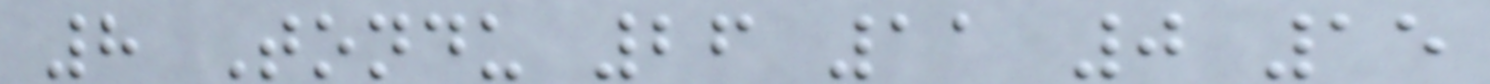8 Tondu 26 11 0 15
